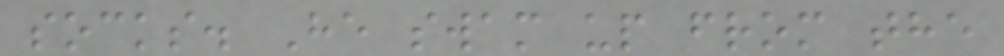socks. He swam up from the
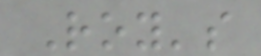Roy's
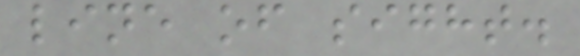line of sight.
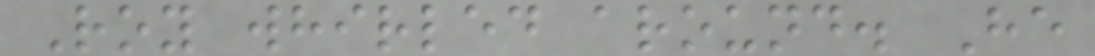Roy whirled around. He
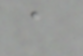a
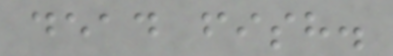dead fish.
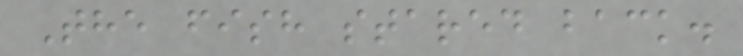The fish stared back.
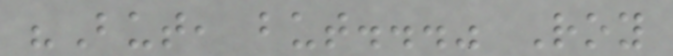"But, but..." Roy
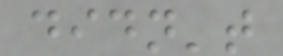didn't
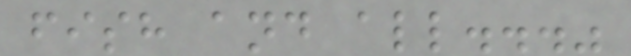fish and all..."
